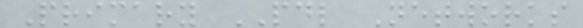Primary PDL Networks
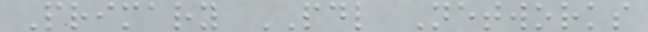Primary PDL Networks
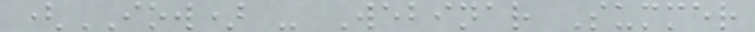(IOW) - Webinar Summer
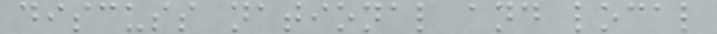discuss national and local
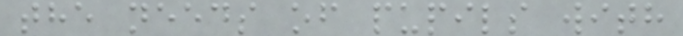the needs of pupils with
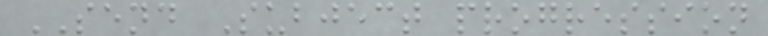SEND Subject progression
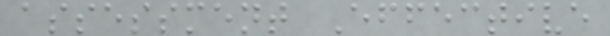assessment Effective
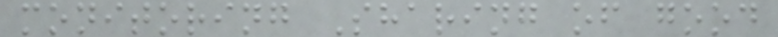monitoring Sharing of good
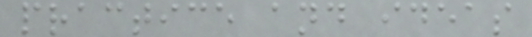practice and ideas
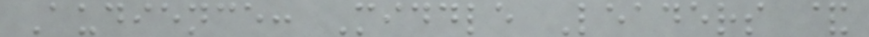Audience: Middle Leaders &
